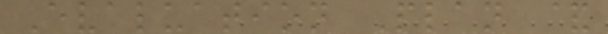Evaluation Plan &
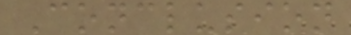Conclusion
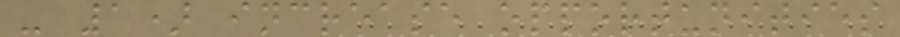- 1) increase opportunities
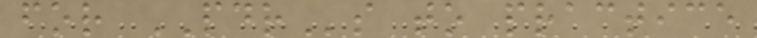for PDRs to practice
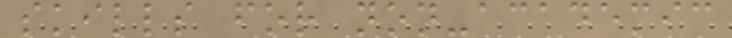skills for non-academic
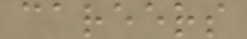careers
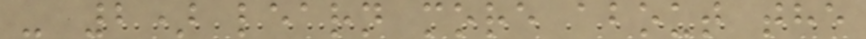- 2) learn more about the
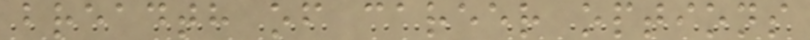breadth of career options
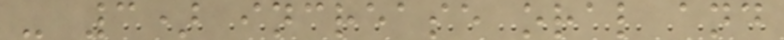- 3) increase oral and
